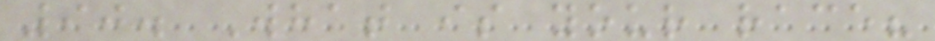90. What is your race?
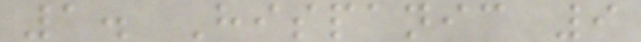1. Hispanic 9
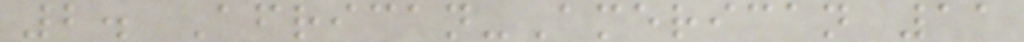2. African-American 11
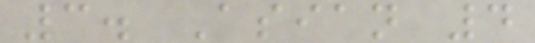3. Asian 4
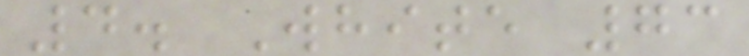4. White 73
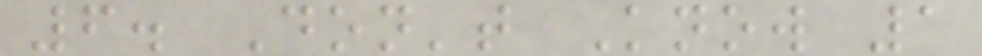6. Don't Know 1
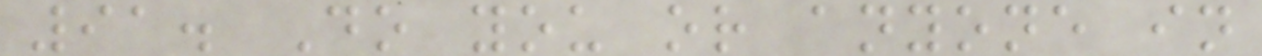91. Do you or anyone in
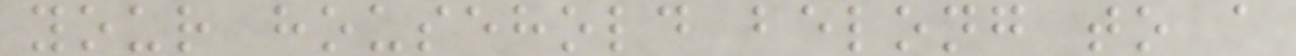your household belong to a
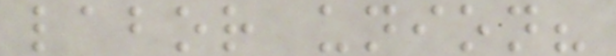labor union?
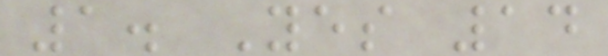1. Yes 14
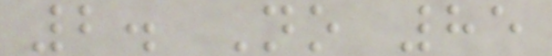2. No 85
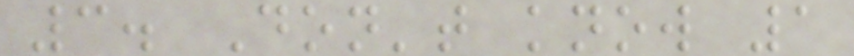3. Don't know 1
